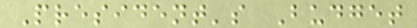President's Budget
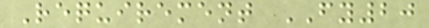Requirement FY20
